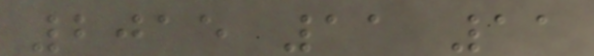2015 11 11
